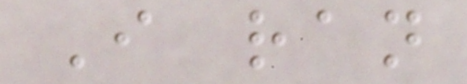I ran
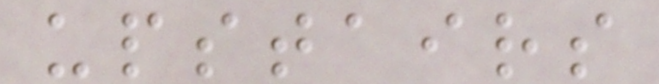upstairs
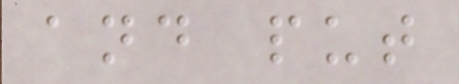and put
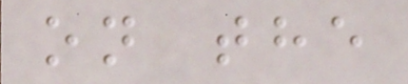on the
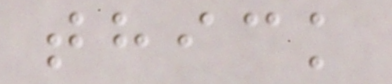thick
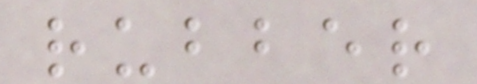rubber
